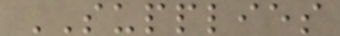SUPPLIES
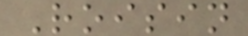Roisin
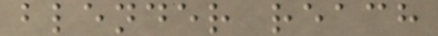blender reach
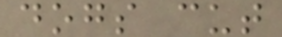dogs cut
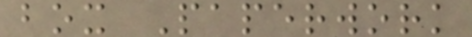box Paperwork
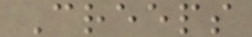Creeps
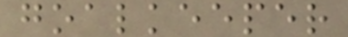goalkeeper
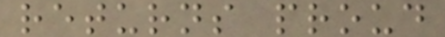returns proud
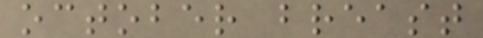october breast
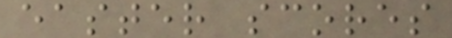easter scores
